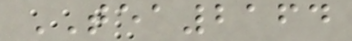TEA2164
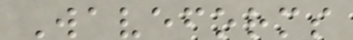Waveforms
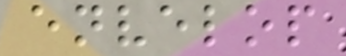envelop
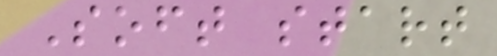Soft start
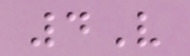4V
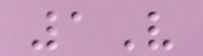1V
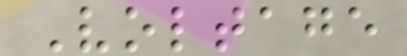Voltage
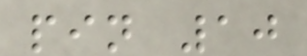pin 10
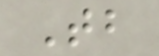Tb
